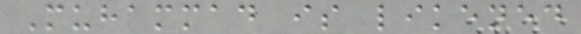Muhammad is likened
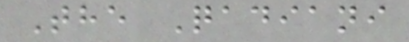The Qadiani
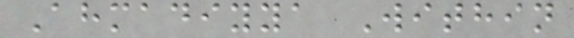Ahmadiyya Within
